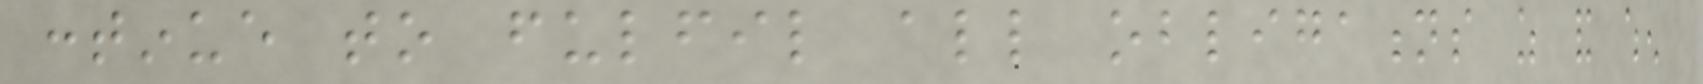continue to fulfil all obligations as and when
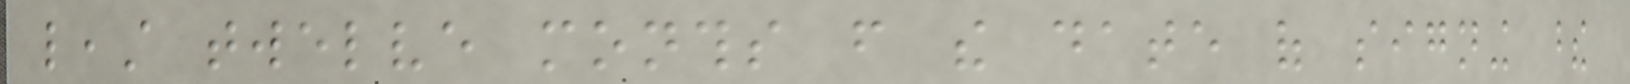least twelve months from the date of signing these
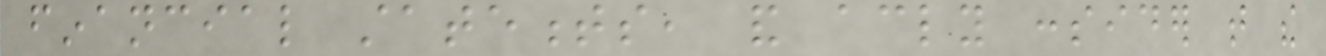financial statements, and accordingly consider that the
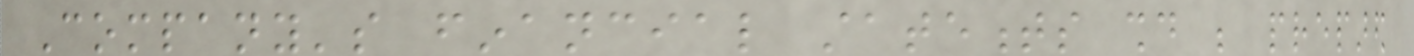Company's financial statements should be prepared
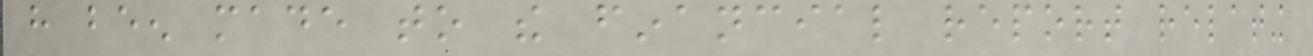have been made to the financial report relating
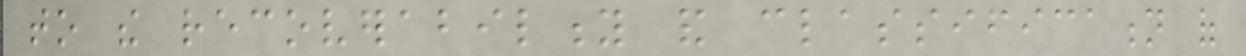to the recoverability and classification of
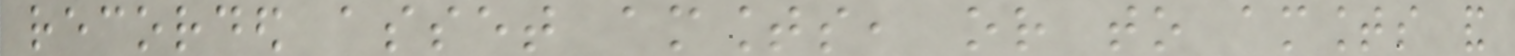recorded asset amounts, or to amounts and
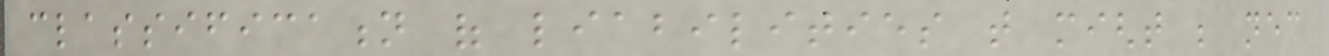classification of liabilities that might be necessary
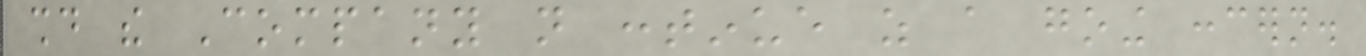should the Company not continue as a going concern.
